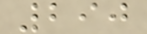290
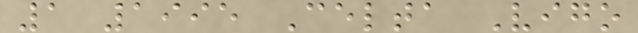1 1995 Celta Vigo
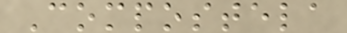Compostela
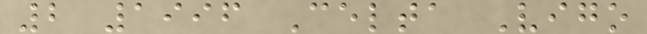2 1996 Celta Vigo
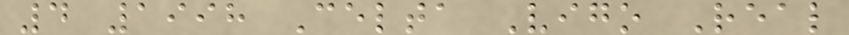4 1998 Celta Vigo Real
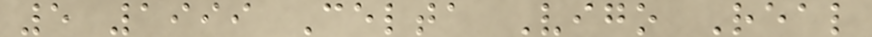5 1999 Celta Vigo Real
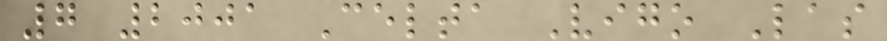7 2001 Celta Vigo Las
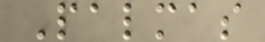Palmas
